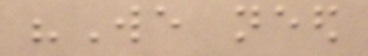"We need
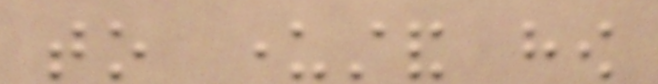to understand how
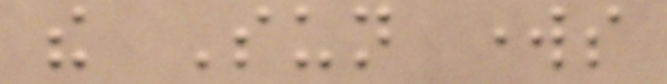the Sun works
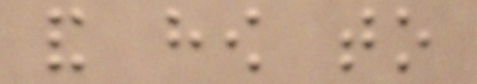and how to
